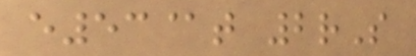e53@t 2rS
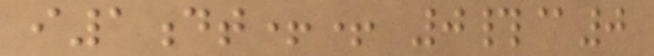i1dt++ 0#@0
